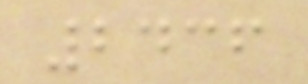2436
